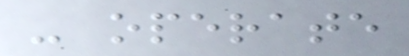- operate
